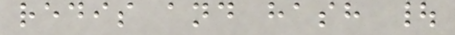redis and hash |
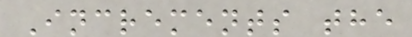Increments the
